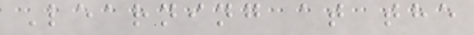Learning at the
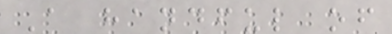A handful of
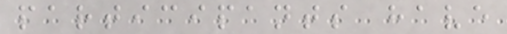participants have
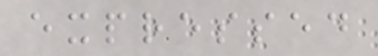expressed
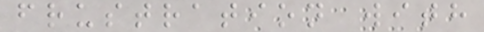frustration with
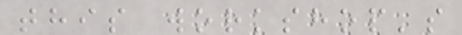this workshop's
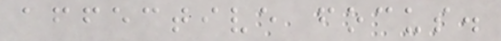affective focus.
